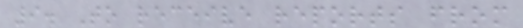9. To receive reports from
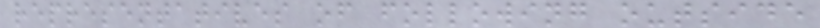representatives of following outside
